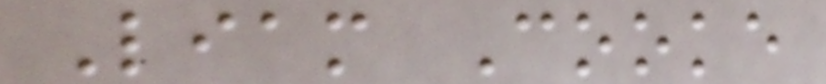Liam Cooke
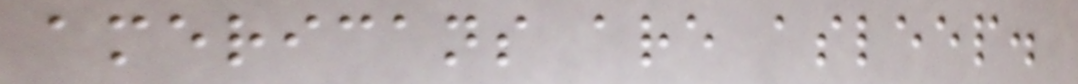americans are asleep.
